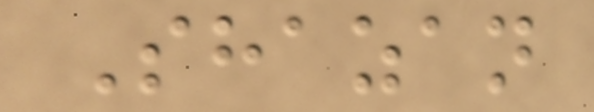Shazan
